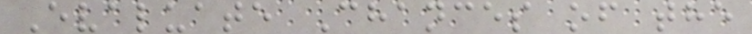Evaluate Chances of the
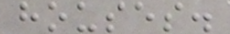houses.
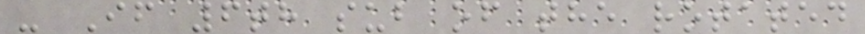- If 6th sub of the rotated
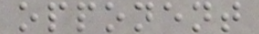opponent
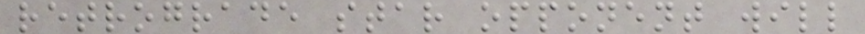retrograde star opponent will
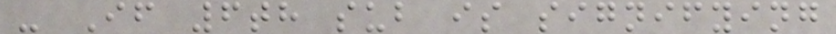- If 6th sub is signifying
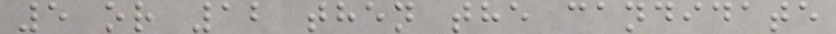5 or 12 then the candidate
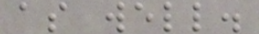as well.
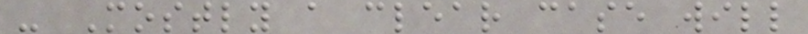- Mostly a clear case will
